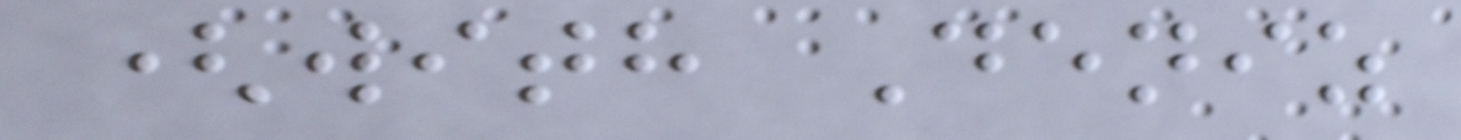(with Deniz
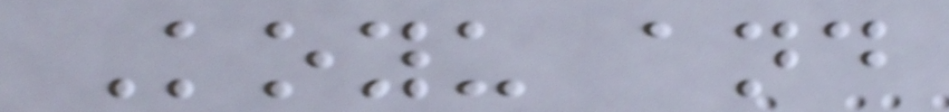Koyu and
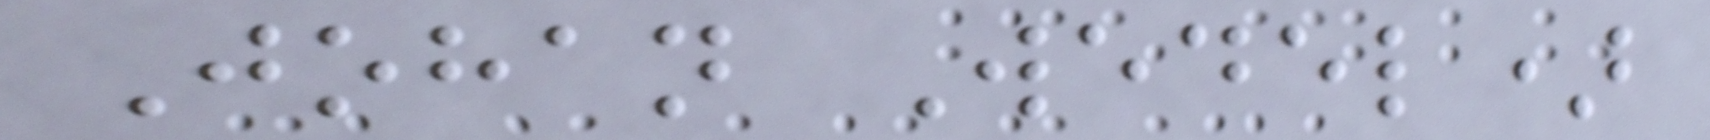Johan Wedel)
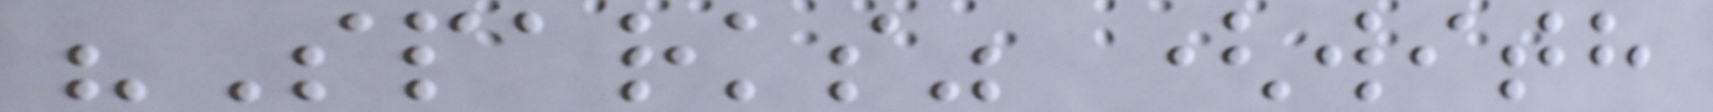"Sparks" (with
